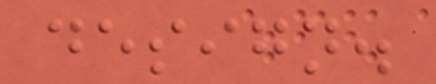design.
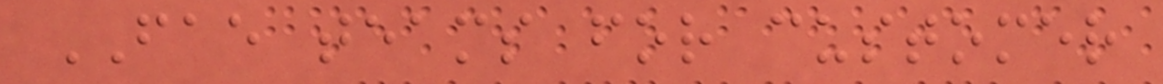FAE teams for customer
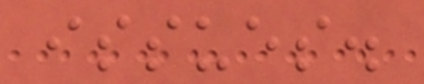issues.
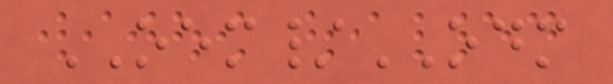OEM/ODM
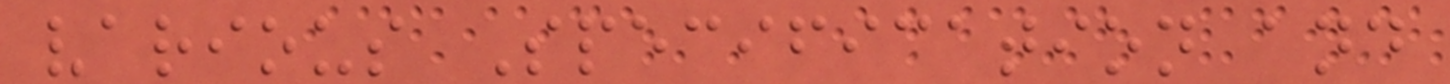various Specification and
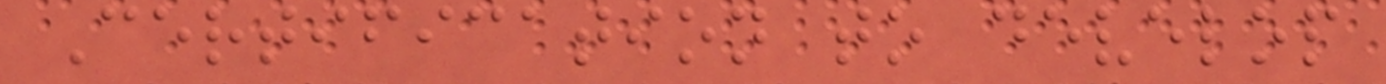Certification to develop
